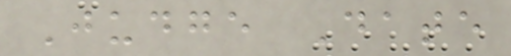Judge Date
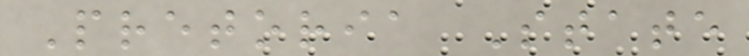Pretoria State
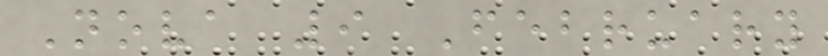Nova 9 February
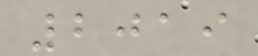2019
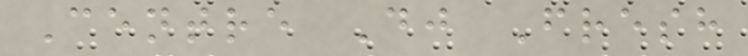Centre Dj Fresh
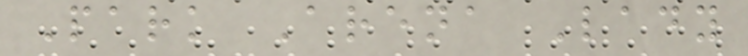Park Arena Lady
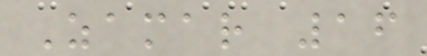Zamar 16
